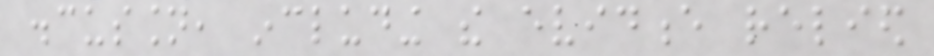discussion, including the evidence relied
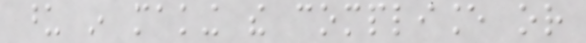upon in making the compliance or
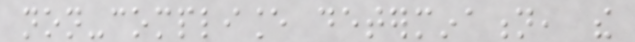non-compliance determination, the
